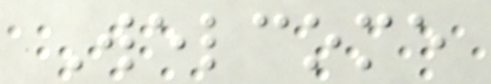Welcome
